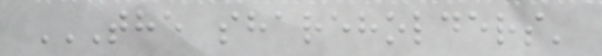THE SHAREHOLDERS'
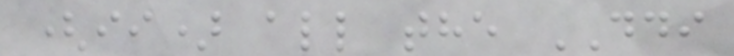(ii) all the DDI
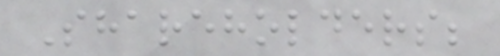Shareholders;
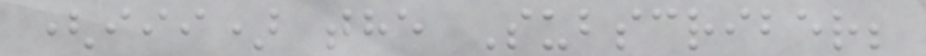(iii) the Subscriber;
